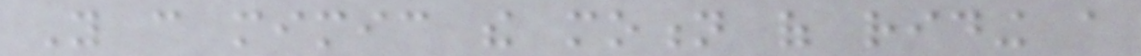You can mimic the motion of riding a
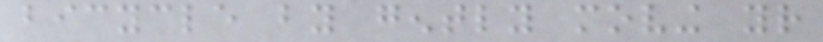bicycle by gently moving your
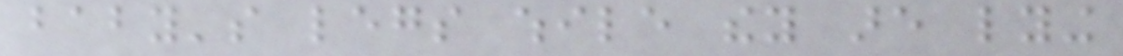baby's legs while they are lying
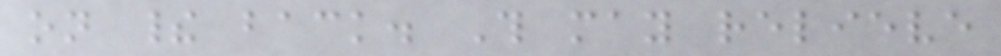on their back. This may relieve
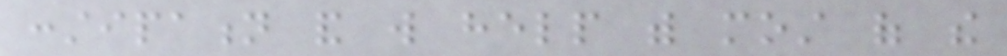constipation and will help with most of the
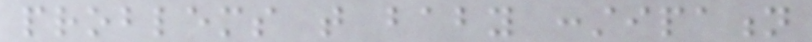problems that baby constipation
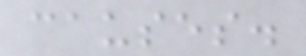causes.
